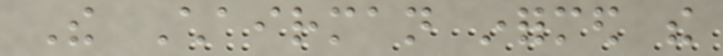The Chairman informed the
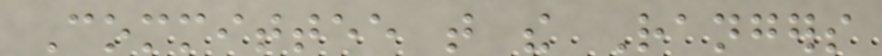Committee that the Rangers
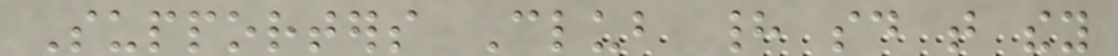Supporters Club had said that they
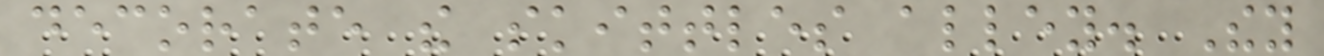decorate the skittles alley. They
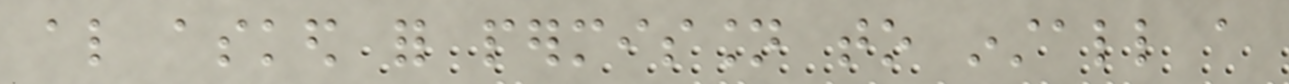also asked for permission to install a
